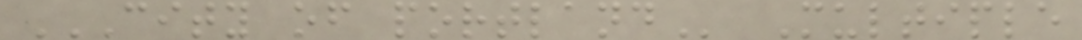CITY OF PORTLAND Multiple
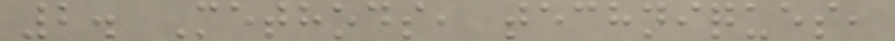2. Methods, techniques,
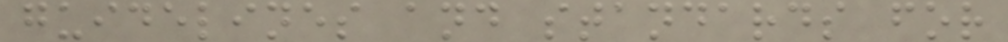guidelines and standards for
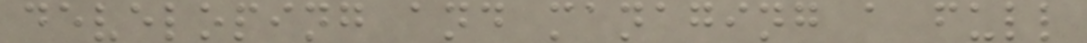developing and managing a full
